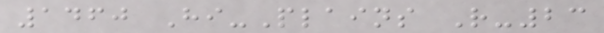1460 Hi-Plains R-23
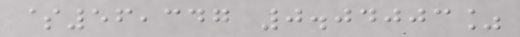$56,347 0.04003%
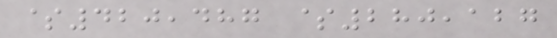$420,487 $280,127
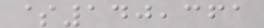$140,361
